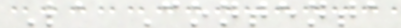La Contenta
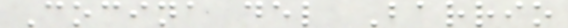Cocina del Barrio
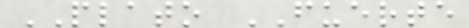PLATO FUERTE
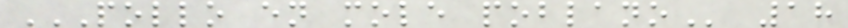POLLO EN MOLE POBLANO 18
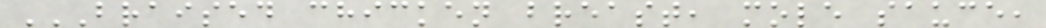BRAISED CHICKEN BREAST, MOLE SAUCE,
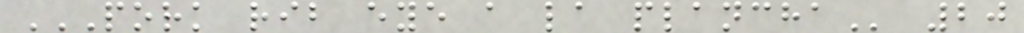PORK RIB EYE A LA PLANCHA 20
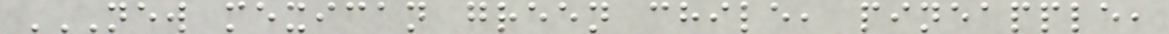NEW MEXICAN GREEN CHILE, PINEAPPLE,
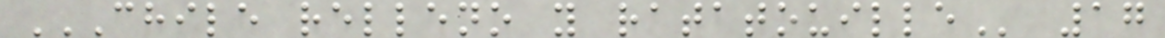CHILE RELLENO Y RATATOUILLE 17
